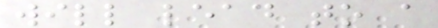will lead to a
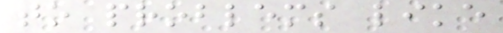to problems like
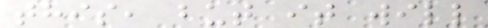this, but it will
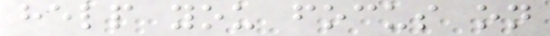help you focus on
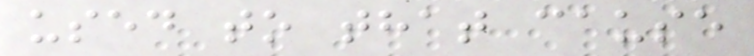used to that cause
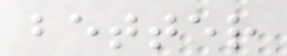better
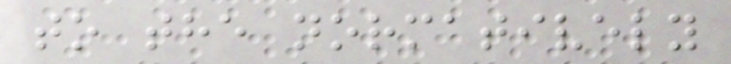to the normatively
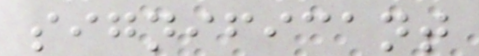significant
